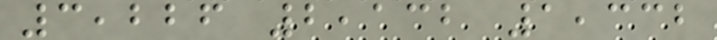3,226 2,132 1,332
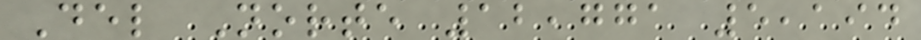Del Norte 12,771 5,194
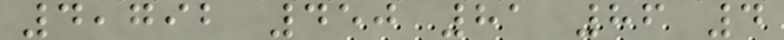4,792 450 81 86 4
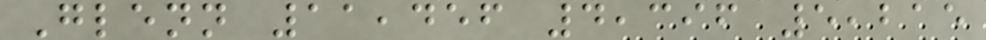Glenn 11,456 4,396 5,215
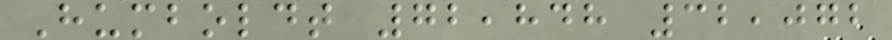Humboldt 72,848 32,072
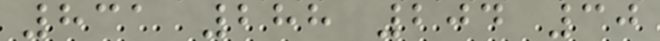831 288 204 30
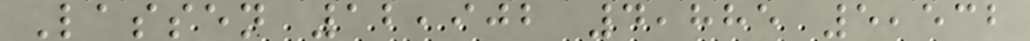Lassen 12,902 4,885 5,532
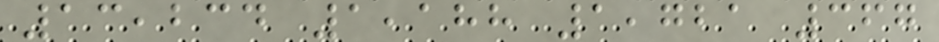13,234 1,188 1,721 367
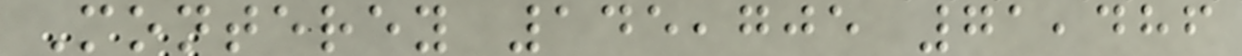Monterey 145,705 71,486
